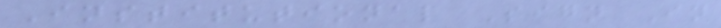Institutional Sign In
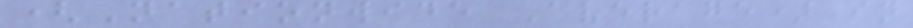(Nationwide Average) in
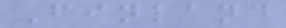Finland
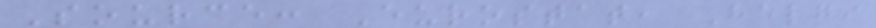Source: Eurostat, Helgi
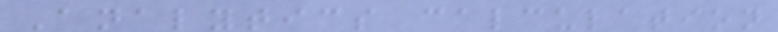Analytics calculation
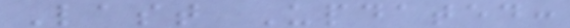Last Updated:
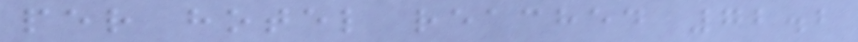per hotel reached 72.2
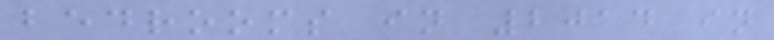bedrooms in 2014 in
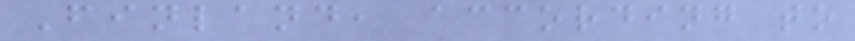Finland, according to
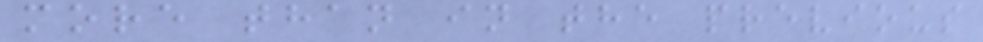more than in the previous
